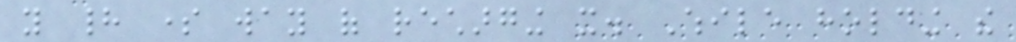you had some way of recharging it. While holding the
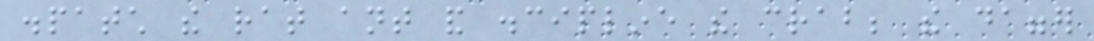dispatch the rat ant and discipline the crab; the dagger
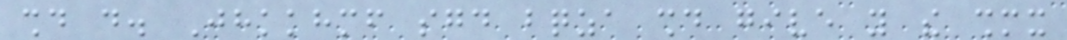should do. Jhkkhmf sgd bqza should give you the shmx
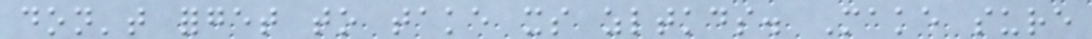don't forget to take its zltkds. Make sure
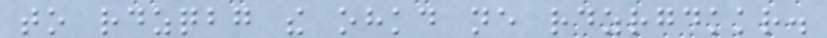to rdzqbg the ohkd ne rdzrgdkkr.
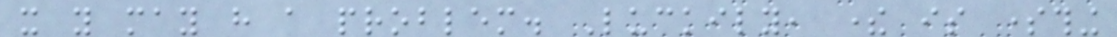it you may have a problem. Luckily, there is something
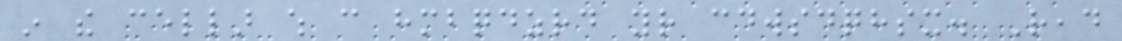in the cellar which can hmbqdzrd your cdwsdqhsx. Read
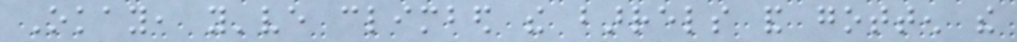Okay, you've climbed the barrels and gotten the
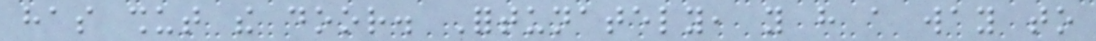has shut the door. Fortunately, you have a way to
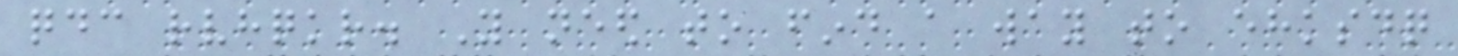qdc rvhqkr. You need to find a way to ehksdq
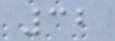32
